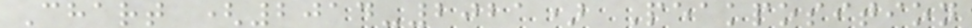Chart (2014-2021) Peakposition
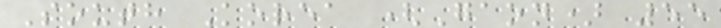South Korea (Gaon) 55
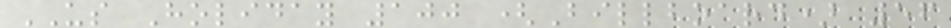US Holiday 100 (Billboard) 56
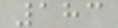183
